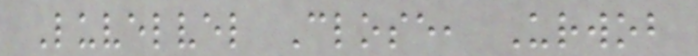Luvelvel Close, Urwob
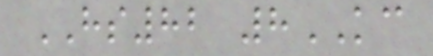HS82 8KC
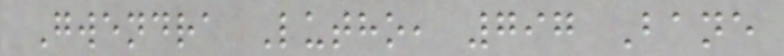Gwendra Lutho, 797 Bane
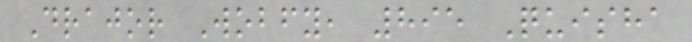Drajor Wobfy, 895 Quisha
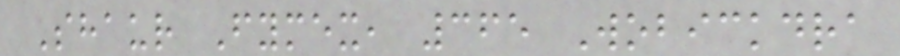Shaur Fymex, 365 Wobickdra
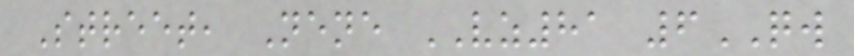Street, Nene VZ81 6QW
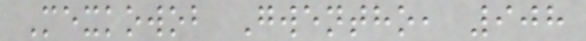Mexkowob Gwentho, 908
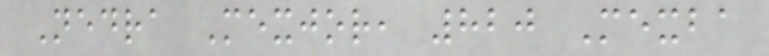Nedra Mexjor, 820 Mexba
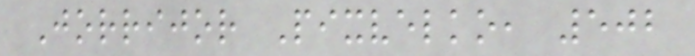Jorrijor Pixvelko, 502
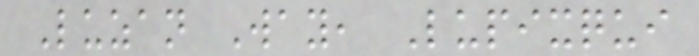Luzan Way, Lupixqui
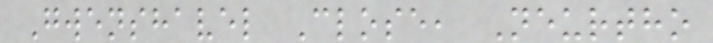Gwenshavel Close, Neurtho
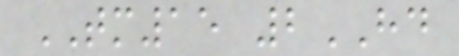TM15 2HD
